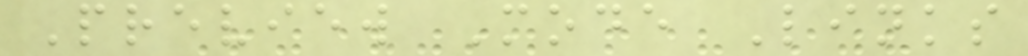Preview Mode Links
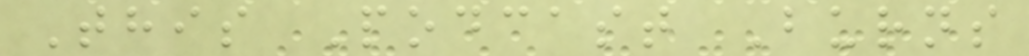This Podcast Burns
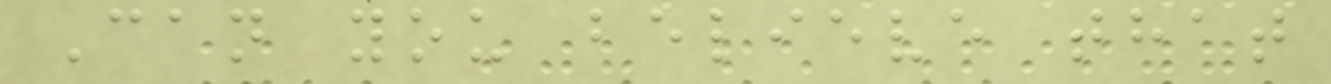Can you believe that
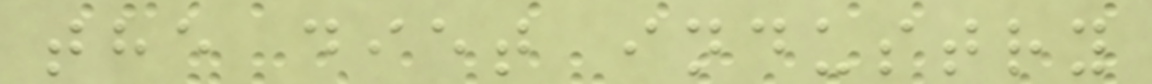the diet industry
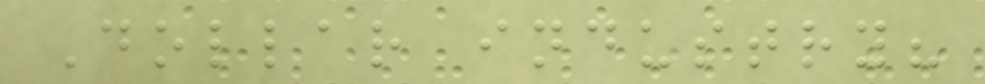Dollar industry?
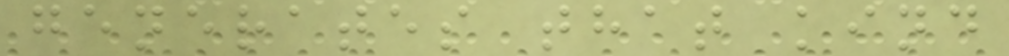generates that kind
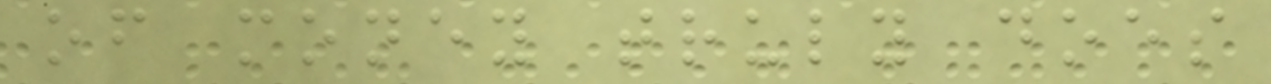of money truly does
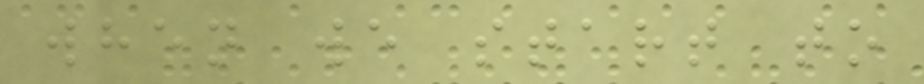when we start to
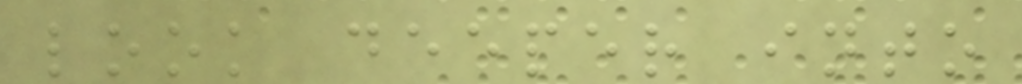look deeper into
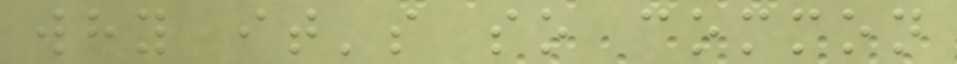why it's so common
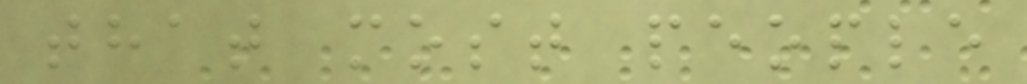that most people
